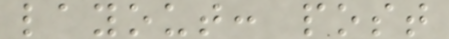layout: post
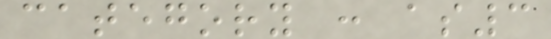category : as3
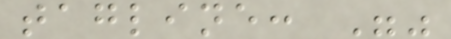tagline: ""
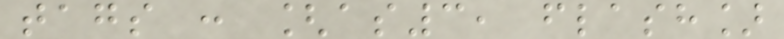tags : [as3, flash]
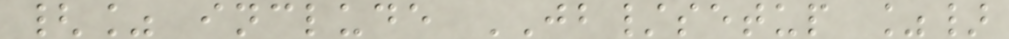{% include JB/setup %}
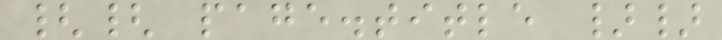{{ page.title }}
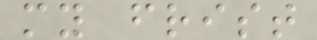my frist
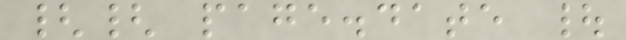{{ page.date |
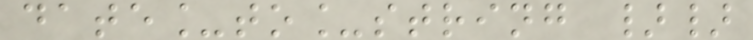date_to_string }}
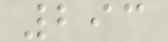293
